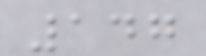147
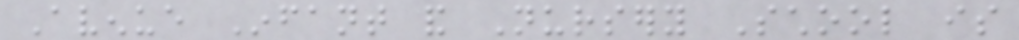Avenue Infant and Nursery School is
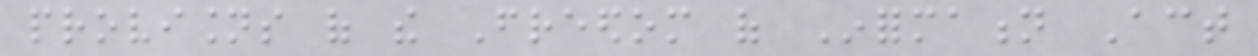provisions of the Freedom of Information Act
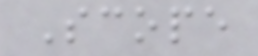Scope
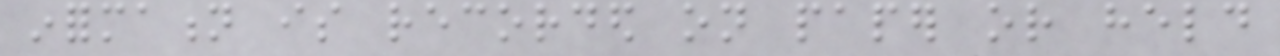information is recorded on paper or held
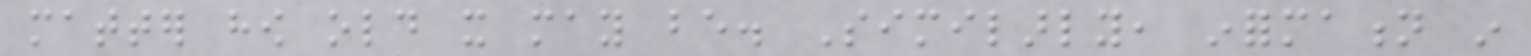matter how old it may be. Similarly, information in
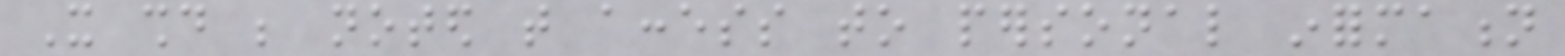It should be noted that access to personal information
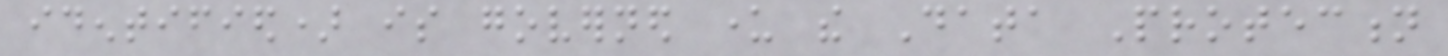identified) is governed under the Data Protection
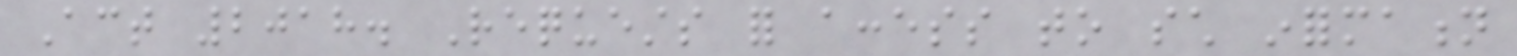Act 2018. Requests for access to such information
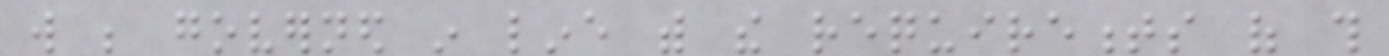will be governed in line with the requirements of this
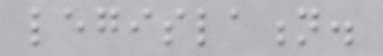legislation.
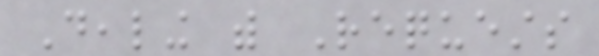Dealing with Requests
